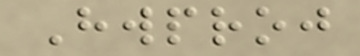Hwproj
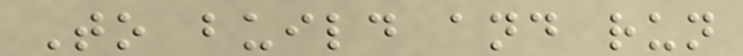To build and run
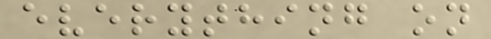everything on
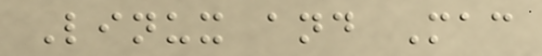Linux and Mac
